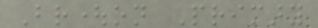Broughton Primary
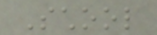School
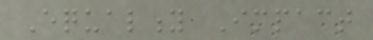Equality Impact
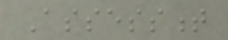Assessment
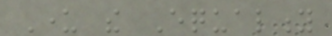Under the Equality
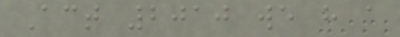Act 2010 we have a
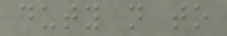duty not to
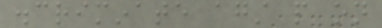discriminate against people on
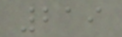219
